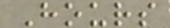Hours
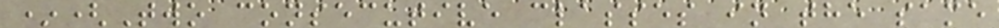*(Two consecutive classes in the same
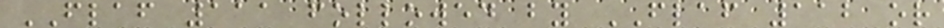FLAF 111 followed by FLAF 112 or
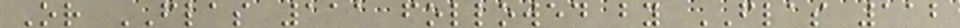Or FLAS 111 followed by FLAS 112
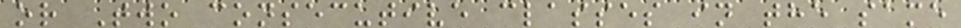or Two consecutive classes in the same
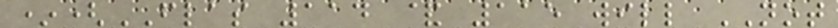*(FLAS 114 & 115 will NOT
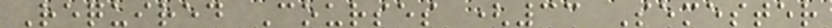Required Courses (33 Semester
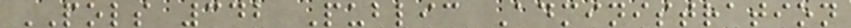POLS 342 Public Administration
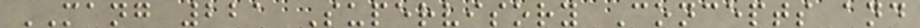MANG 221 Supervisory Concepts and
